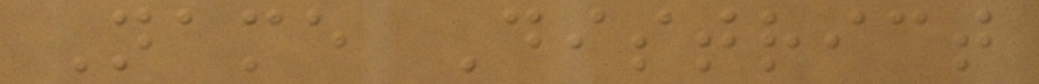Name District
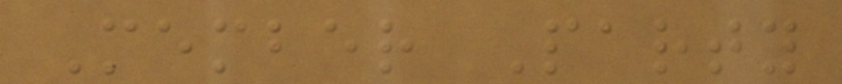Member Party
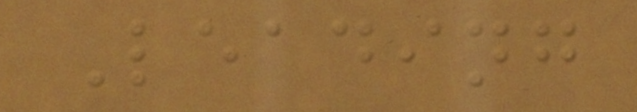Leading
